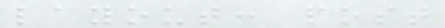layout: post
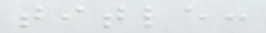title:
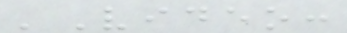'Video:
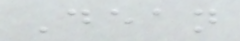Dean
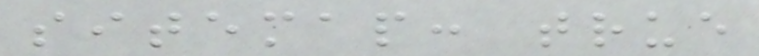sitemap: true
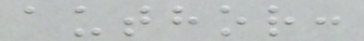author:
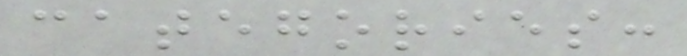categories:
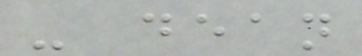- dean
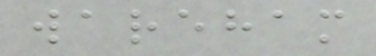wareham
